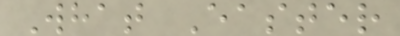What Easter
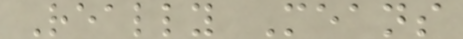Really Means
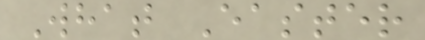What Easter
